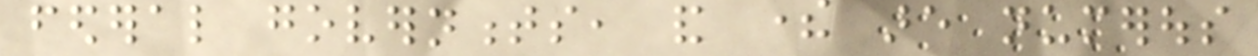federal governments, and there are numerous
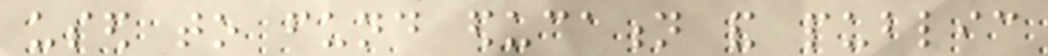used to fund education and public
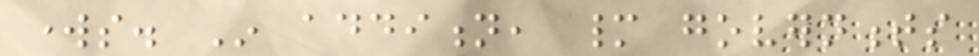works. In addition, many governments
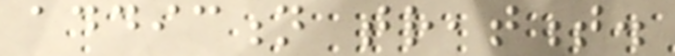addiction treatment.
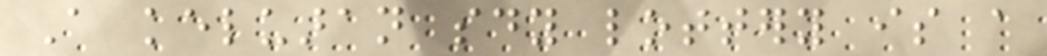A keluaran sdy lottery is a
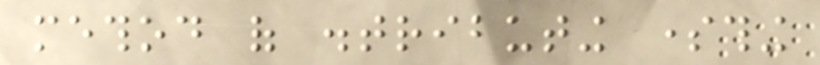method of distributing something
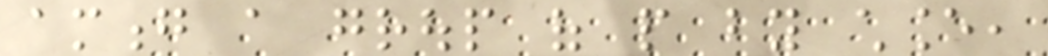among a group of people by chance,
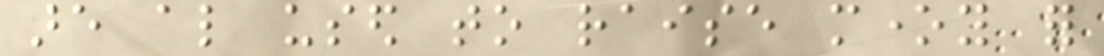are also used to raise money for
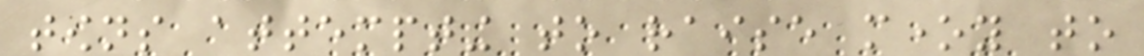towns attempting to raise money to
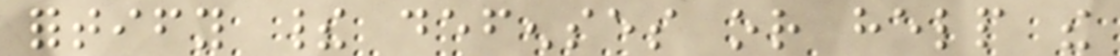fortify their defenses or help the
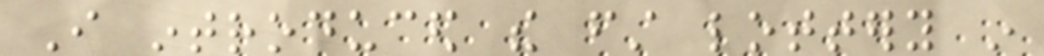I introduced the first lottery in
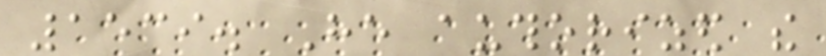1539. He authorized the
